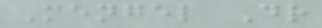Mengel Dr
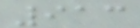913
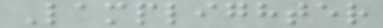Lamplighter
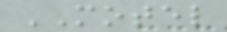MOTEL
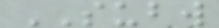SUBW
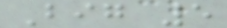Big 5
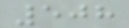508
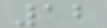12
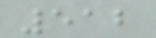512
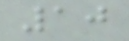10
